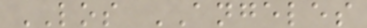LOS ANGELES
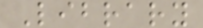Library
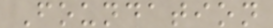Foundation
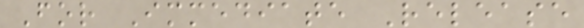For Immediate Release
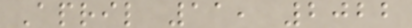April 11, 2022
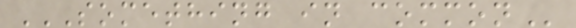SOMETHING IN COMMON
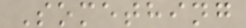Something
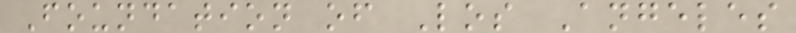Foundation of Los Angeles
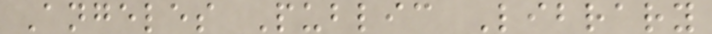Angeles Public Library
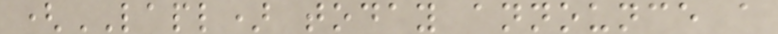(LAPL) today announce a
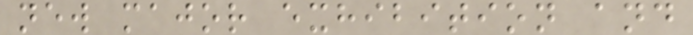new major exhibition and
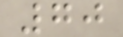70
